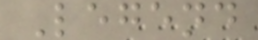Legend
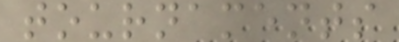tournaments
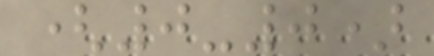(0-0)
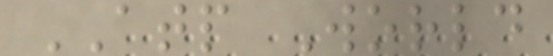ATP World
